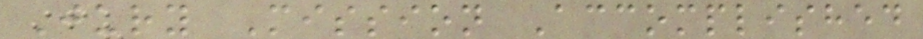Jury Mission Accomplished
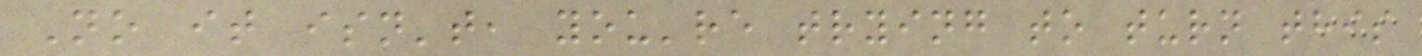No it isn't, you're trying to turn this
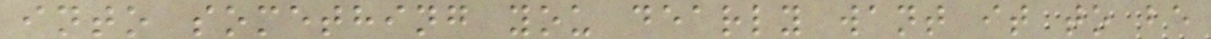into something you dearly want it to be
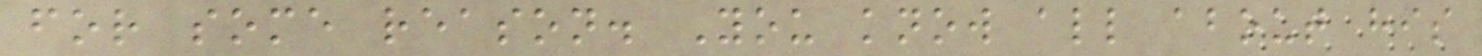for some reason. You know all about his
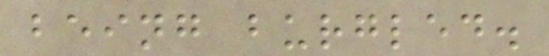being burgled.
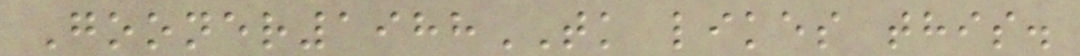Gooner1988TK likes this.
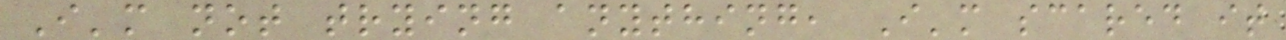I'm not trying anything, I'm scared it
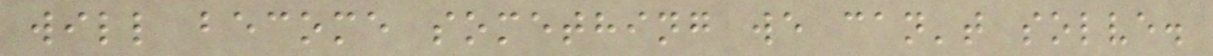will become something we can't solve.
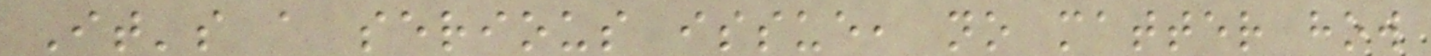It's a serious issue, no matter how
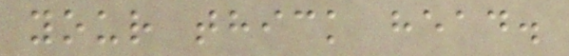your thick head.
